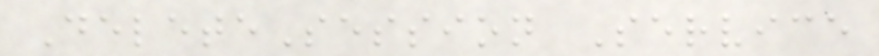DeleteSession Service
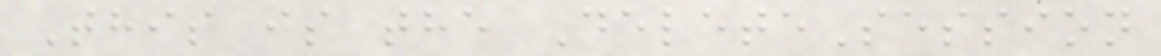This is the DeleteSession
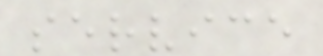service
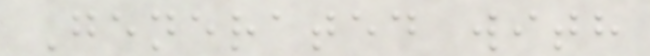Generated with
